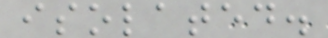isolated.
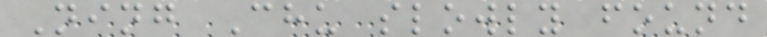Ning Chu slowly found
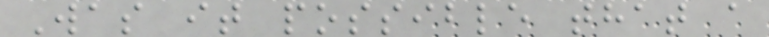Was it possible that a
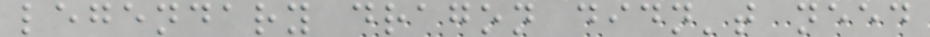legendary dragon didn't need
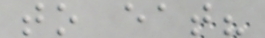to eat?
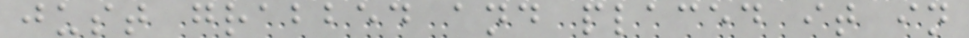just grabbed and placed it in
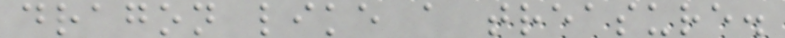dragon like a treasure.
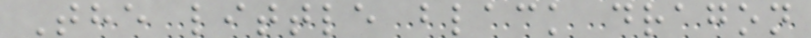The little black dragon
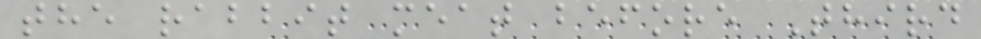the rabbit meat before Third
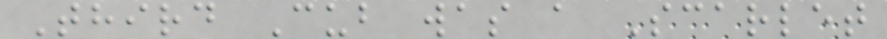Third Cub was a Scarlet
